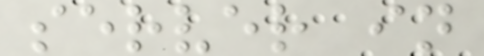server in
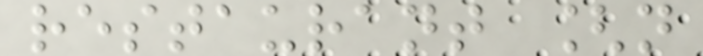restaurant [n
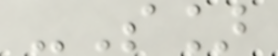-S]
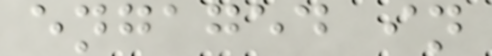engaged in
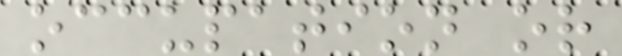occupation or
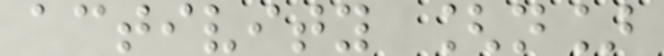activity [n]
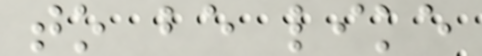to be like
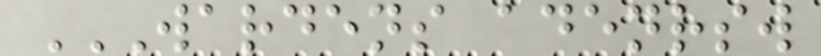WARDENS ADENRSW
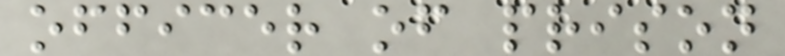officer of prison
